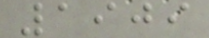1909
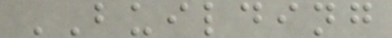BUILDING
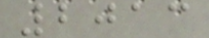2013
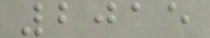2015
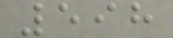598
